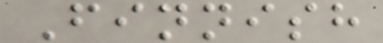Finnish
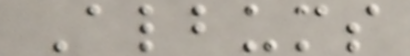Albums
